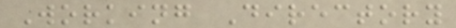Working Directory
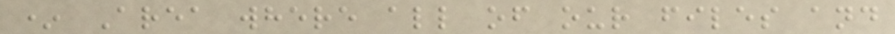* Area where all of our files and
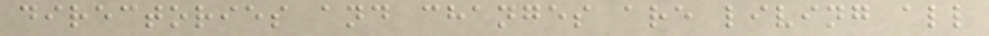directories and changes are living all
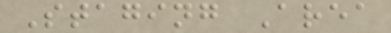Staging Area
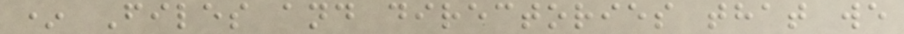* Files and directories that we
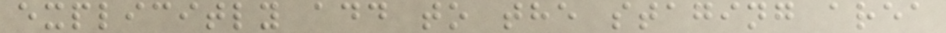explicitly add to the staging area
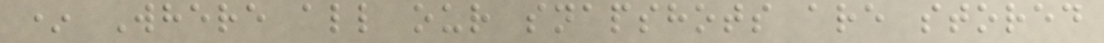* Where all our snapshots are stored
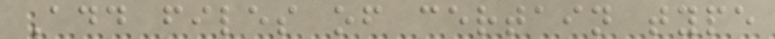Add files of certain type
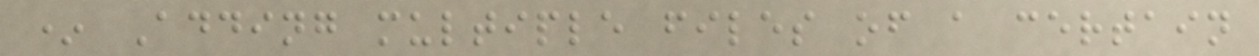* Adding multiple files of a certain
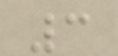3
